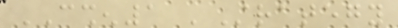CSHEN1 'Strategy
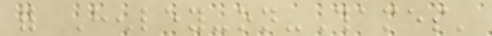for Henley-on-Thames'
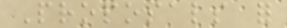Proposals for
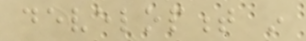development in
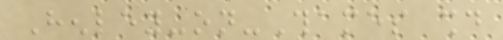Henley-on-Thames should
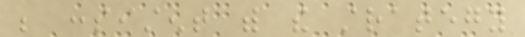be consistent with the strategy
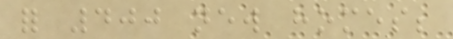for 400 new homes;
